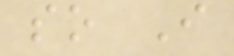so I
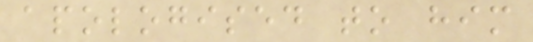apologised to him
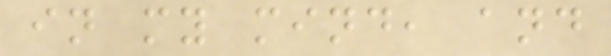in my mind, and
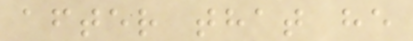after that he
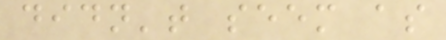didn't seem as
